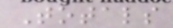Totals
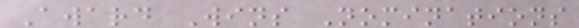Award Wins Nominations
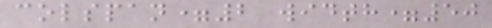colspan=2 width=50
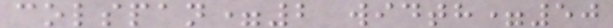colspan=2 width=50
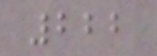222
